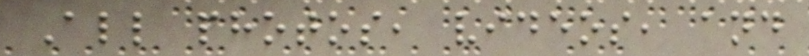All photos, videos, and
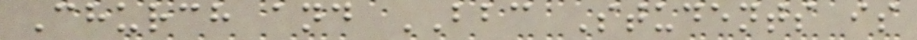Church and BBC Students is
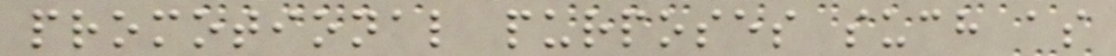promotional purposes such as
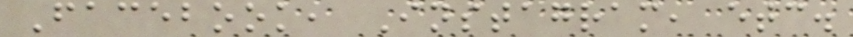Facebook, Instagram, etc.
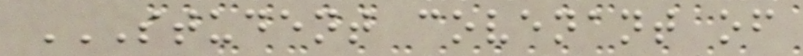STUDENT COVENANT OF
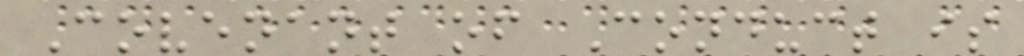Covenant of Conduct is
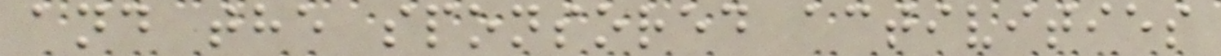and the sponsored activities
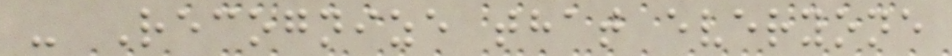- Recognize that everyone
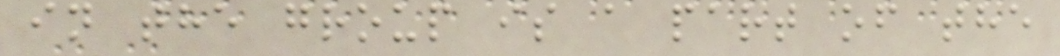in the group is a part of the
